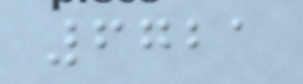6721
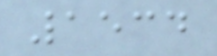1534
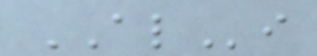ALi
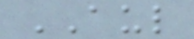AUL
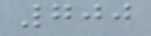700
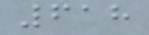618
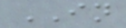IN
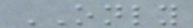ONLY
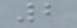2
